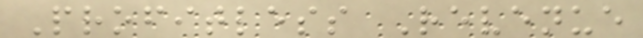Profitless Revenue
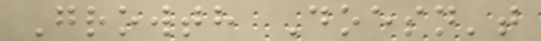Growth Doesn't
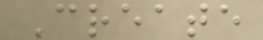Create
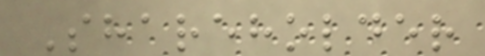Shareholder
